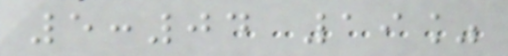5:04 19%
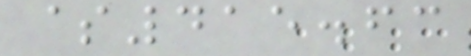$415.63
